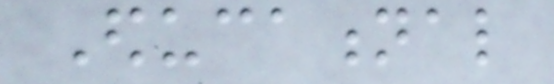Educational
